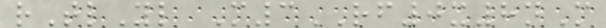rTlYl M3RF0x8nM
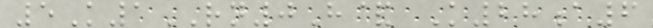5K1RN0H& K28a6
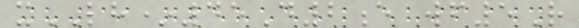xLH*45D2e wf5R
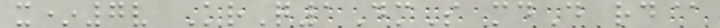x*7v KrQ1DmS mdD rd@
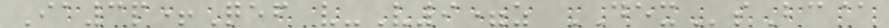Ia3p+Qef v-V9=z DEXsBc@
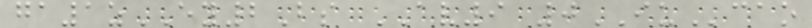ga1zEY2Bs AV9 0IUcao
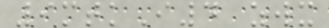9mtkI4 zwx
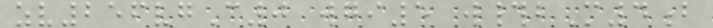zv256vgC0 wgi5 w#bM4b
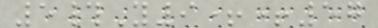5#Y9++57
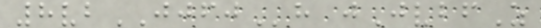8vbJJFJh jJvbfZ
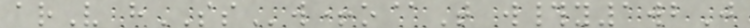arV hSSw+o@T w#y1wbJ
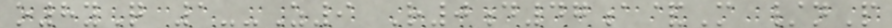o8yQ 1--Z9 R0d47a&M /nP
